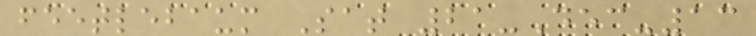feetlebaum Sat 21-Dec-13
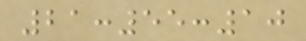21:55:10
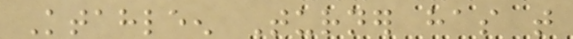Ktahleen Turner has that
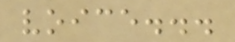voice...
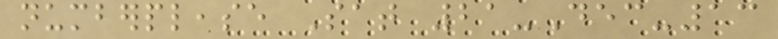numberplease Sat 21-Dec-13
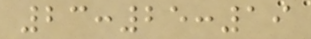23:25:19
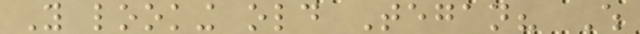You looking old Tegan? Which
